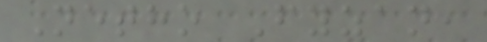Netho Fyzan,
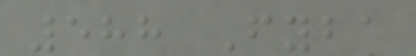588 Fyba
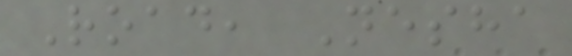Road, Nesha
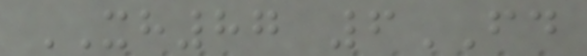XH87 6FD
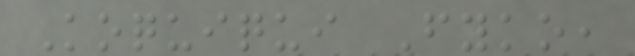Koquiqui Fyko,
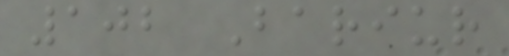102 Bariur
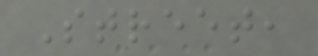Street,
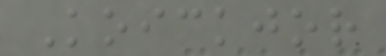Koickjor
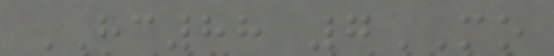HC88 7MO
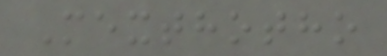Mexthotho
